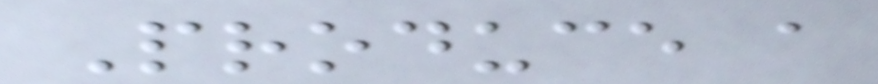Produce a
